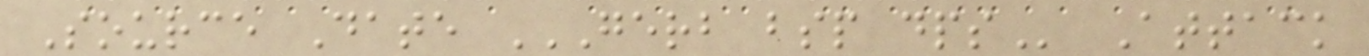Source Date GERB BSP DPS Attack
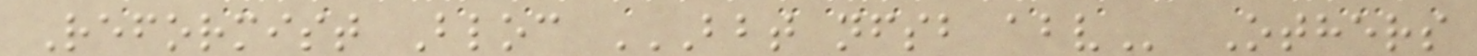Reformist Bloc BBT NFSB ABV Others
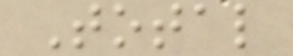Total
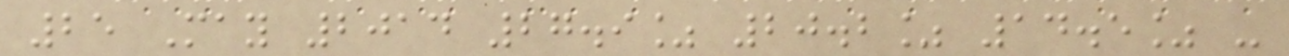25 May 2014 27.9% 20.2% 14.5% -
